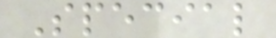Special
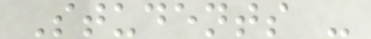Students -
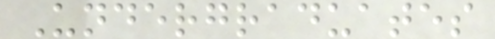Undergraduates
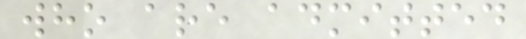who are admitted
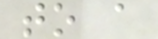to a
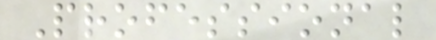Professional
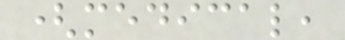(medical,
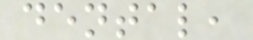dental,
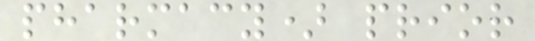pharmacy) prior
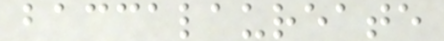baccalaureate
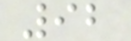92
